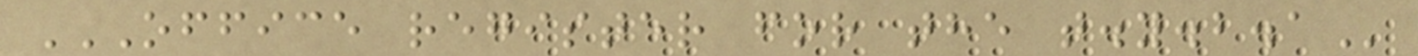OFFICE REGISTER FOR THE T.Y.B.A
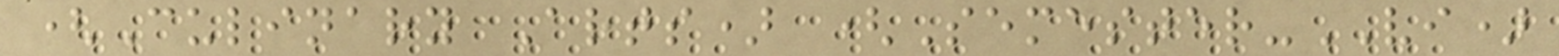(Culinary Arts) (Semester-VI)
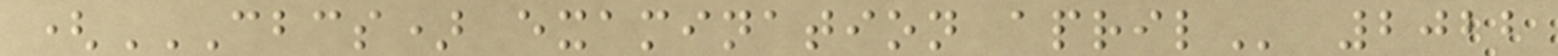(CBCS) EXAMINATION APRIL 2022
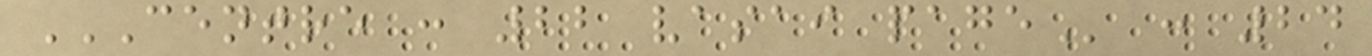CENTRE : 22 VASAI PAGE : 24
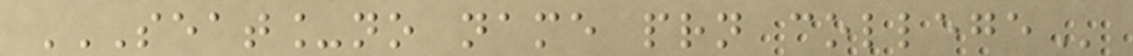SEAT_NO NAME PRN COLLEGE
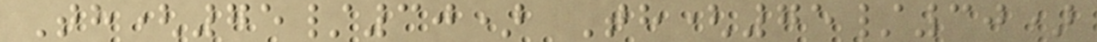Th(75/30) Th(75/30)
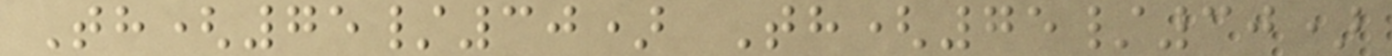Th(75/30) Th(75/30)
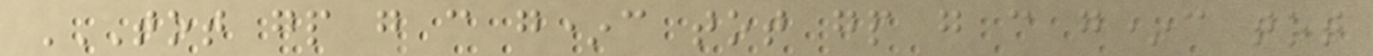TOT GP G C G*C TOT GP G C G*C TOT
